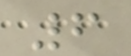6
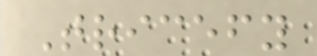Tricefy
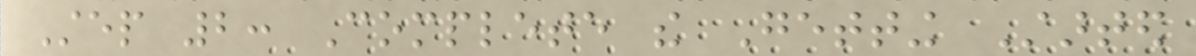Step 2: Complete the Getting Started
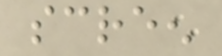screen
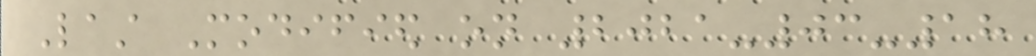Last Modified on 2021-03-18
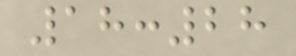18:28
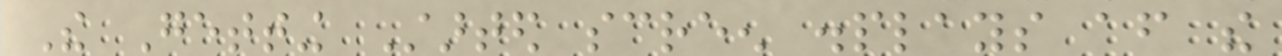The Getting Started screen displays after the
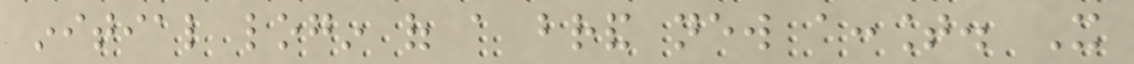initial login of a brand new account. It
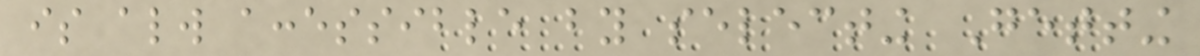is always accessible by selecting Getting
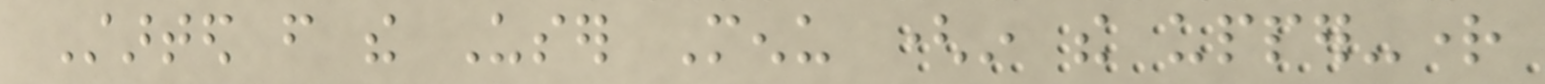Started from the User Menu (in the upper-right
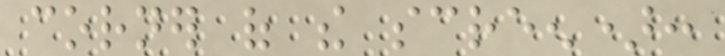corner of the screen):
